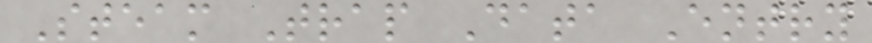Steam Trap Data Entry
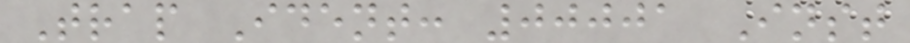Trap Ident: 00001 Inst
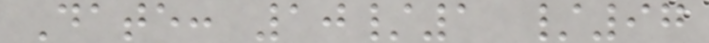Date: 10/1 /97
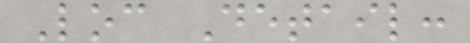Loc Detail:
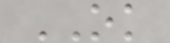OK
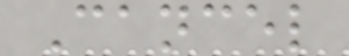Cancel
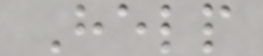Help
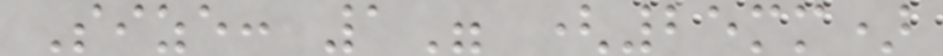Size: 1" (25mm)
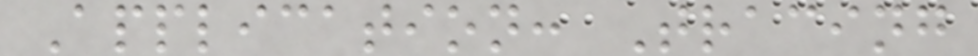Application: Tracing
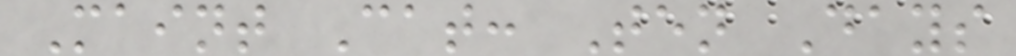Maint Cat: Ten Days
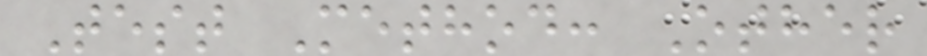Test Method: Other
